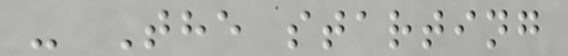- The starting
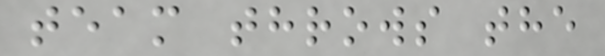team throws the
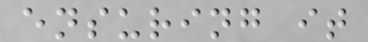ensuring it
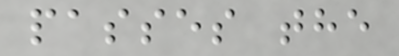passes the
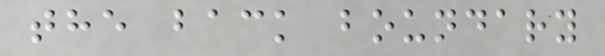the back boundary
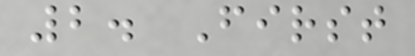2. First
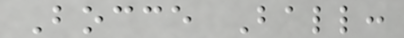Bocce Ball:
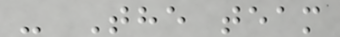- The team
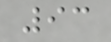93
